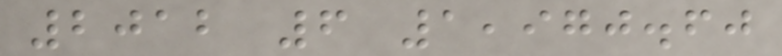2012 6 1,970.60
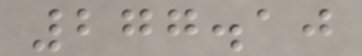277.10
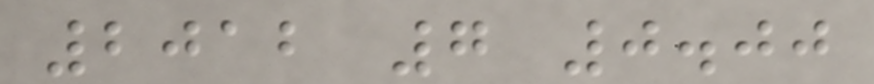2012 7 0.00
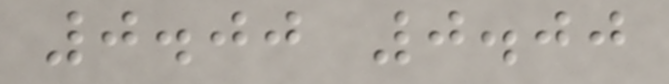0.00 0.00
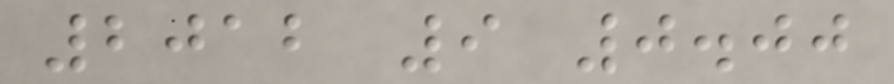2012 9 0.00
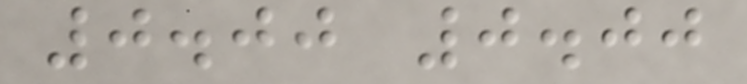0.00 0.00
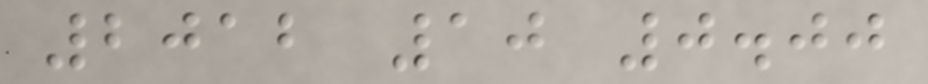2012 10 0.00
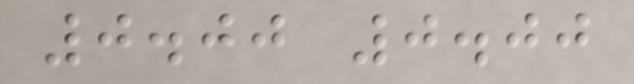0.00 0.00
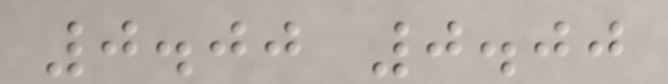0.00 0.00
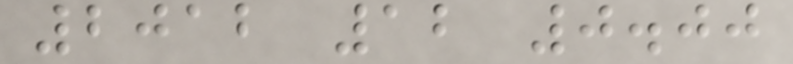2012 12 0.00
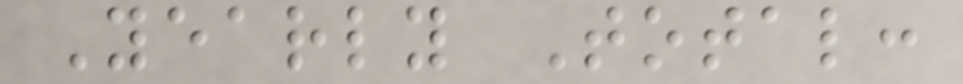Yearly Total:
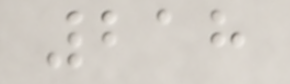218
